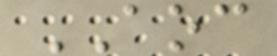AOC
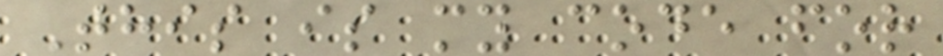This is my code for
